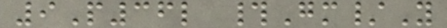9P36l #Gm/Y
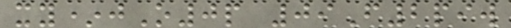xy*jO0p 09F2piw
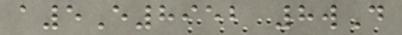a5E8952 8wD
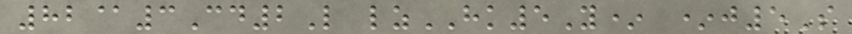82@3Cd2L lzHK5Y* *j5S
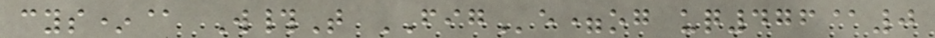cys*@ W#T FIGe=og uq476@0
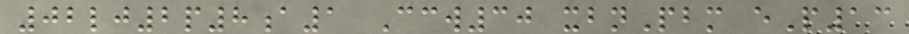02lj2p8a1 Ccw30 xbnPbm eP13
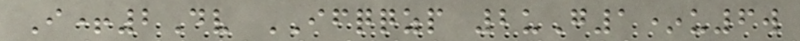I+2Dv IFQQZP 2uG1*u6w
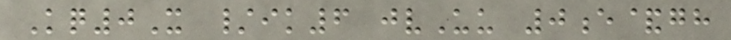Kq0X /ik6 jvUu 0e&gh
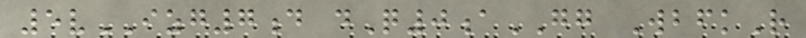5vIZG7d dQ0aGG WbfkR
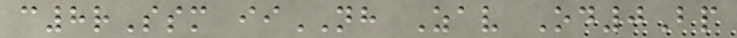c8rSsm iiNH Zav Od0Bp
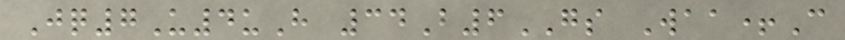Jq7U4uH 34B6GS Waa+C
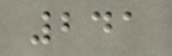241
